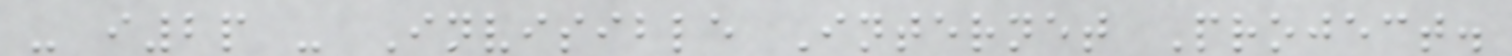- i2p - Invisible Internet Project.
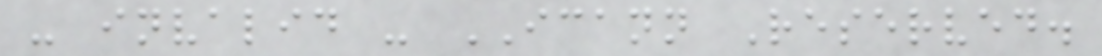- invalid - ICANN Reserved.
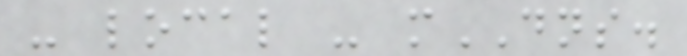- local - mDNS.
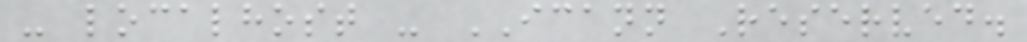- localhost - ICANN Reserved.
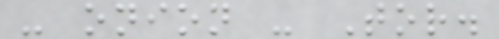- onion - Tor.
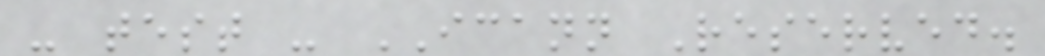- test - ICANN Reserved.
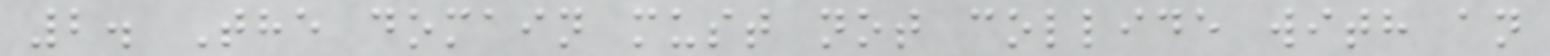2. The domain must not collide with an
